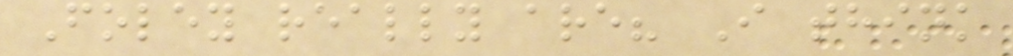Foley really are? I think
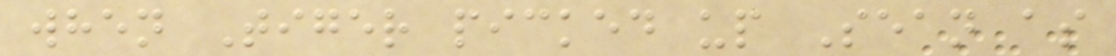when Tiger picked up Sean as
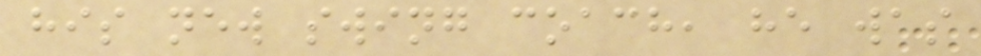his new swing coach, he was
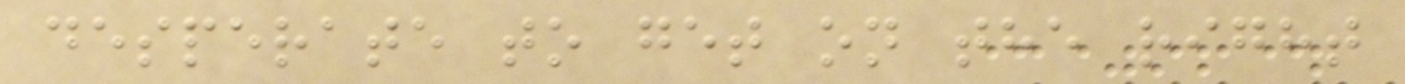desperate to get on the right
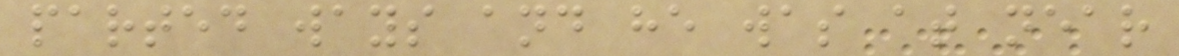parted ways and he was at near
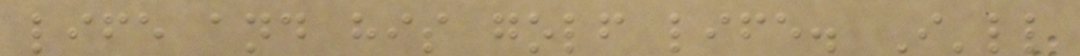life and his golf life. I'll
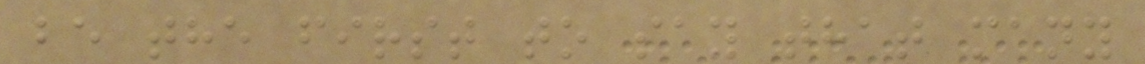be the first to say that many
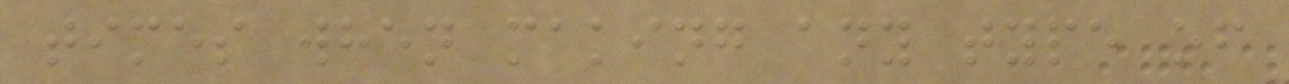times when making any type of
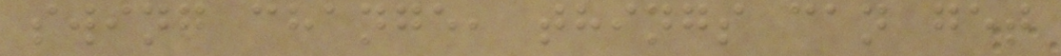swing change, things can get
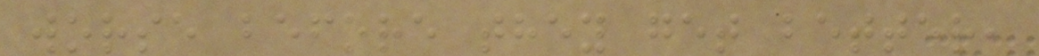worse before they get better,
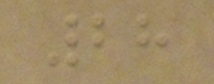28
